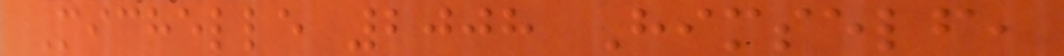Michelle 2008 Himself,
